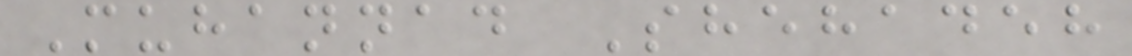Muhannad Shehadeh
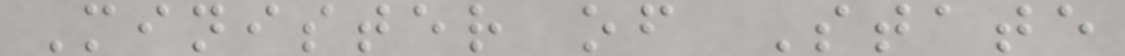Minister of State
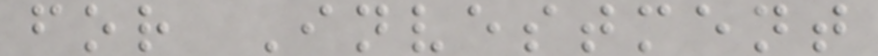for Investment
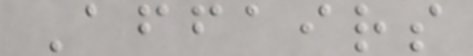Affairs
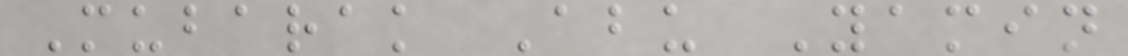Mubarak Abu Yamin
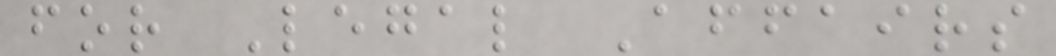for Legal Affairs
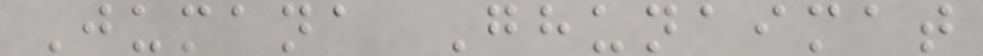Jumana Ghunaimat
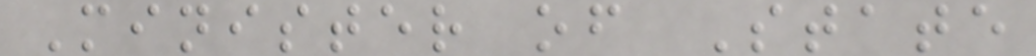Minister of State
